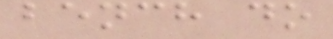bench do
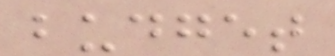budget
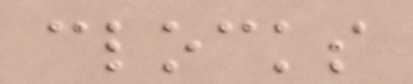clocks
